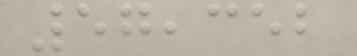57,352
